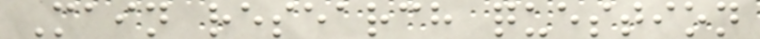Main research question
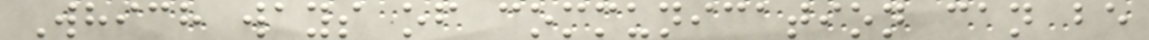Which ways of communication can be
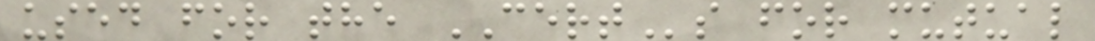used for the CERTs for mutual
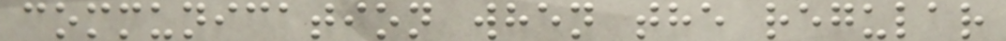communication when the regular
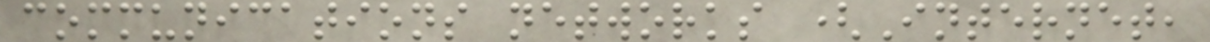communications networks (Internet,
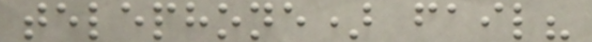telephone) fail?
